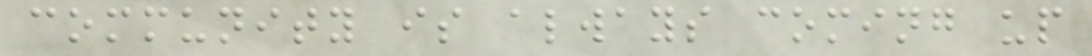community is always coming up
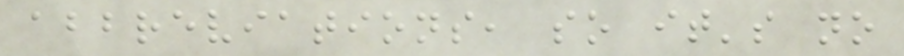abbreviations, so it's no
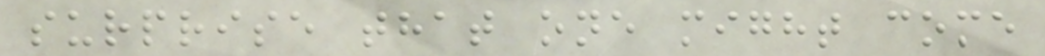surprise that one might come
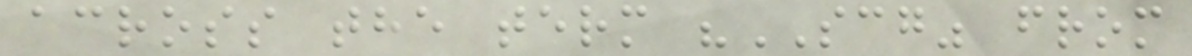across the term "SCG" from
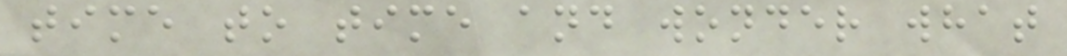time to time and wonder what
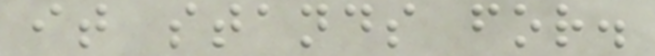it stands for.
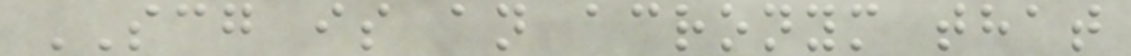SCG is an acronym that
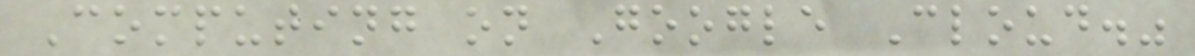Computing on Google Cloud."
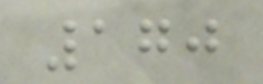170
